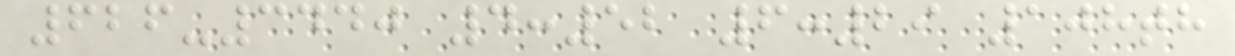626-3440 4:52 6:29 108th
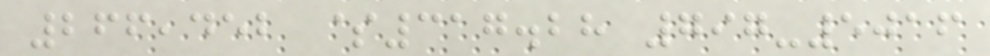266,452 $317.28 797-5016
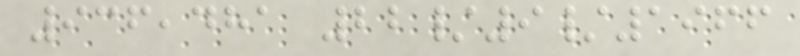936,481 22/9/1966
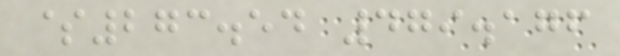$273.54 479.176
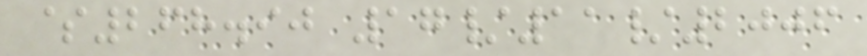$268.90 17/11/2006
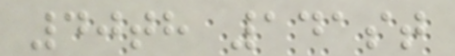40th 141st
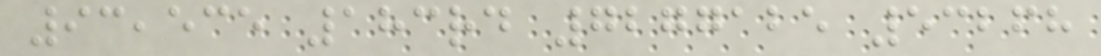93,535 183rd 7277125 53268
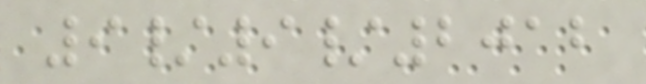9/9/2012
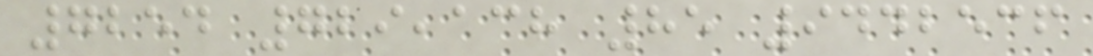7254 729,138 85 9442536
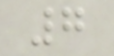7
